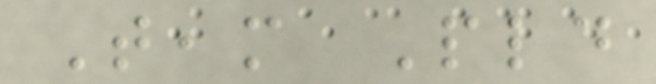Team Pld
